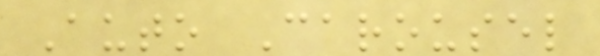Auto Carousel
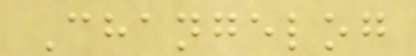Changelog
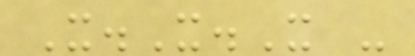X.X.X -
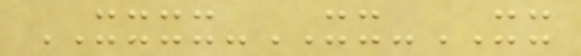XXXX-XX-XX
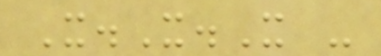X.X.X -
